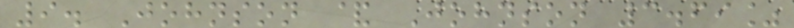9. Johnson & Johnson 3.69%
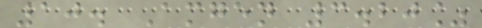10. Amgen 3.20%
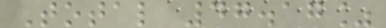Total 47.17%
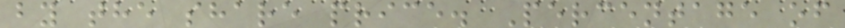by the share price. Percentage of
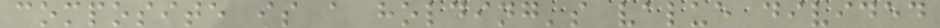composite is a holding's value divided
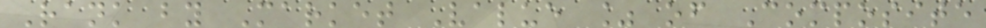Rank by Market Value % of Composite
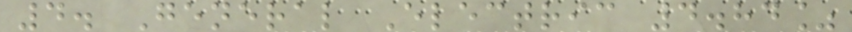4. General Electric 4.84%
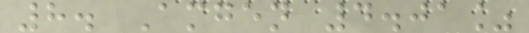8. Amgen 4.01%
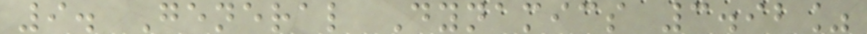9. General Dynamics 3.92%
